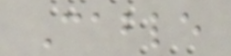Cable
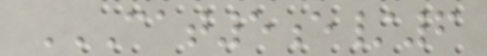CAT5E/6
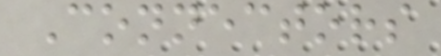Connectors
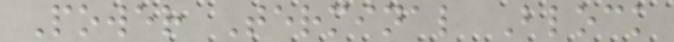Power Terminal Block
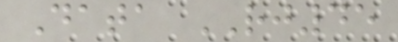Data RJ45
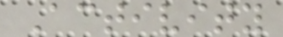Activity
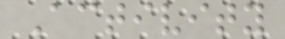Activity
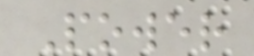Power
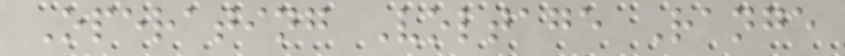Operating Voltage Range
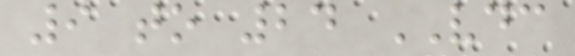9 to 24 VDC
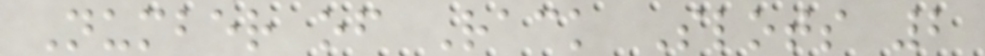Number of Rack Slots 2
